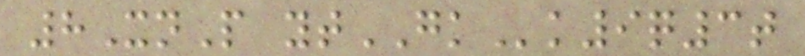8XnP ytGKk9q3t
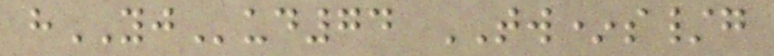hYJud74 TW*s/g
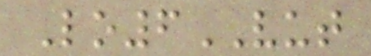Lo6VUT
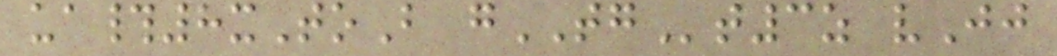ua#8xToB gTGt3z vJj
